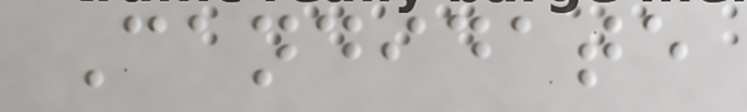Candidate
